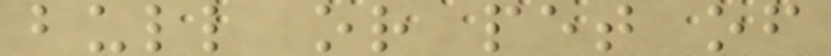bull or pet of
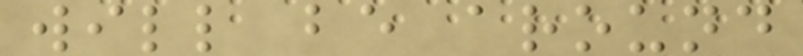will be around
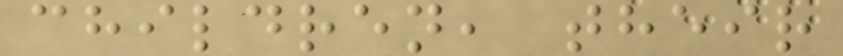children, their
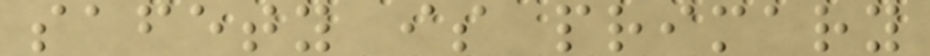safety is primary
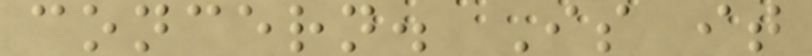concern. Is it
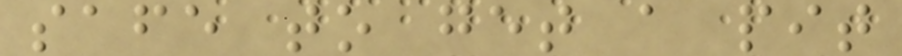safe to get a pit
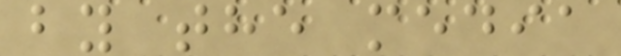by the media
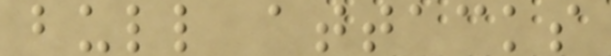bull attacks
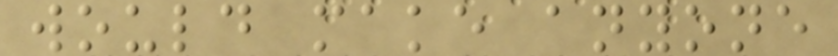would make anyone
